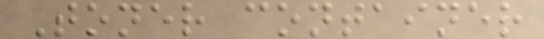Toner container
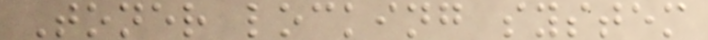Toner locking system
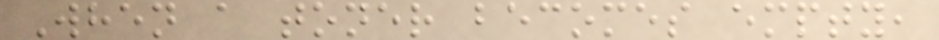When a toner becomes empty,
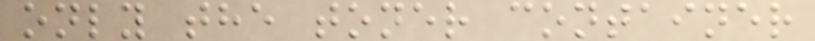only the toner container
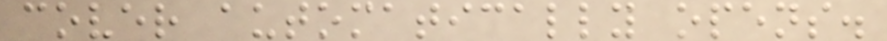cover automatically opens.
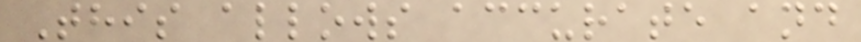This allows accurate and
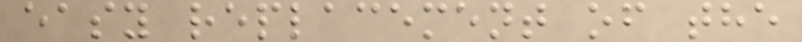easy replacement of the
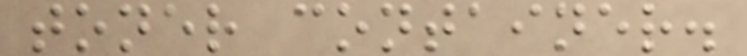toner container.
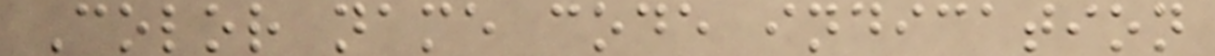Color name code indication
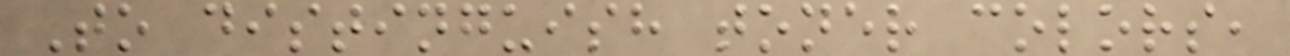To distinguish toner colors,
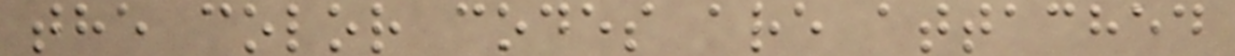the color codes are attached
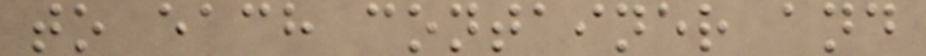to each container and
